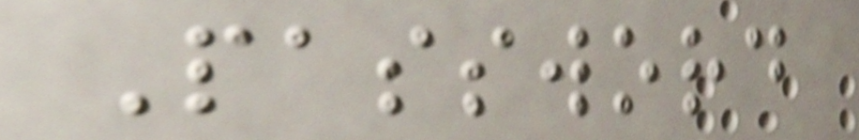Password
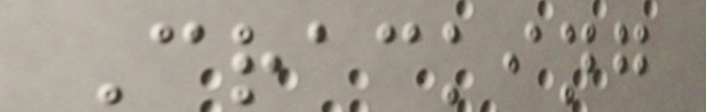Cracking
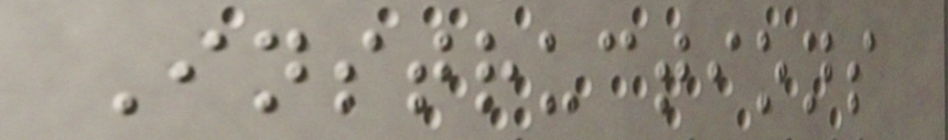Instructions
